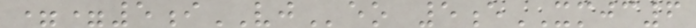==5iVJeo 5eXMJC6
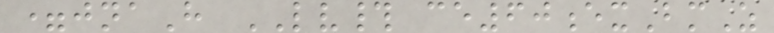=jnaH LV# ce60exBmZ
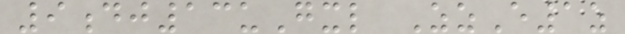9dj13uGxl ZzE1z
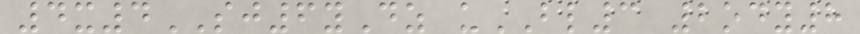4x4SJ6yDz uBL3 2ody8
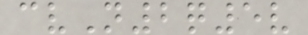cvN2q5v
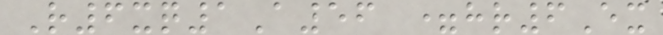R6xq1A56 =hr6Ex
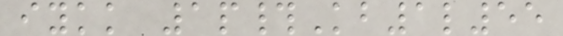iykk 1p#Kb1l55
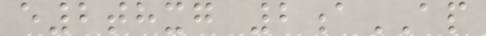e2thxg 2aAP
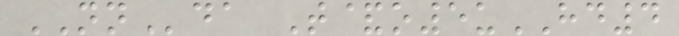NNda T&o5uHD4
